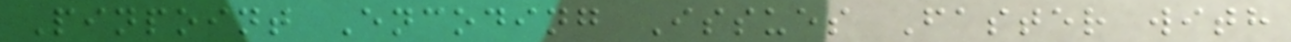Pinpoint Encoding Issues Faster with
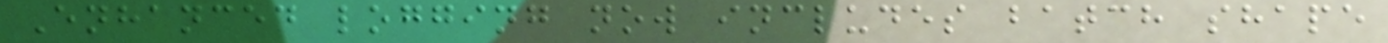Enhanced logging now includes batch shape
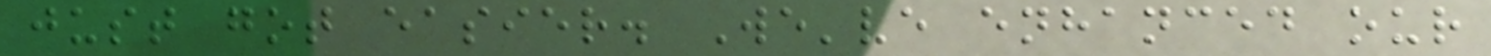just got easier. We've enhanced our
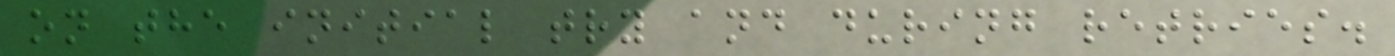on the initial try and during retries.
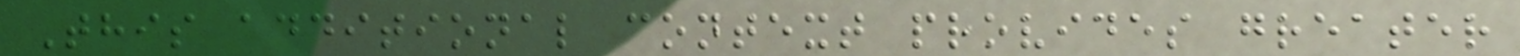This additional context provides greater
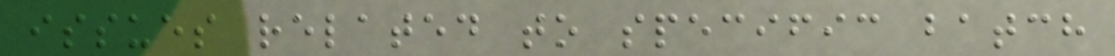issues related to specific batch
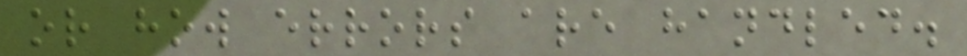or how errors are handled.
